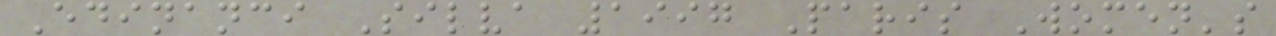Edinanci Silva 1997 Paris Women's
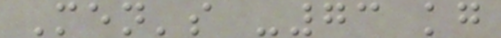Men's -73 kg
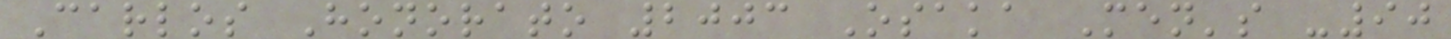Carlos Honorato 2003 Osaka Men's -90
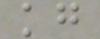kg
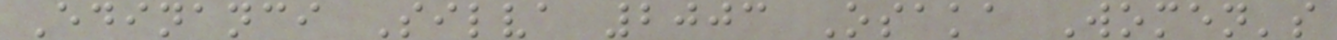Edinanci Silva 2003 Osaka Women's
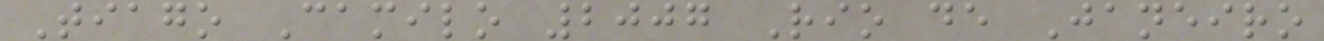Tiago Camilo 2007 Rio de Janeiro
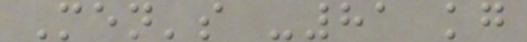Men's -81 kg
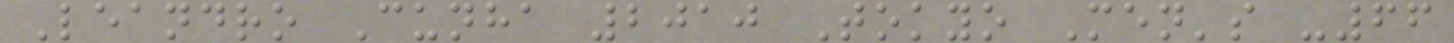Leandro Cunha 2010 Tokyo Men's -66
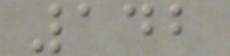142
